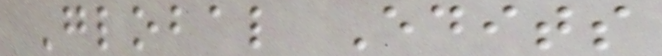Global Edits
